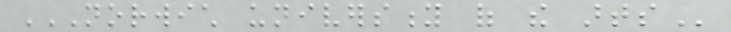NORWICH UNIVERSITY OF THE ARTS
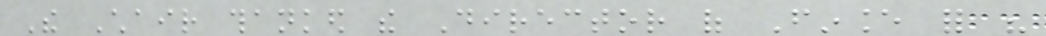The Chair thanked the Director of Finance for his
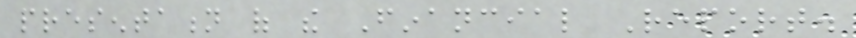presentation of the Financial Report.
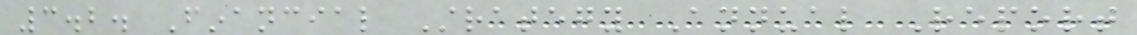3.2. Financial Strategy Annual Report
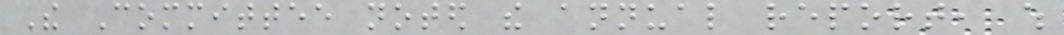The Committee noted the annual report, which
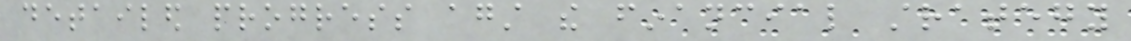detailed progress against the financial strategy
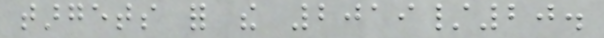targets for the 2019/20.
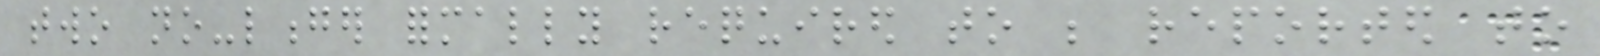two no-longer formally required to be reported to
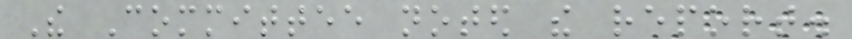The Committee noted the report.
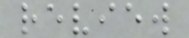review
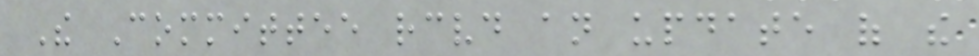The Committee received an update of the
